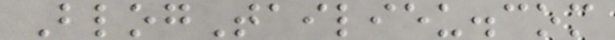BlogTailieu.com
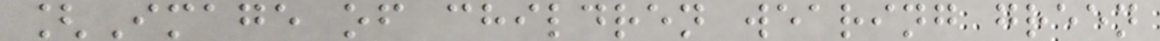[Image of children wearing green
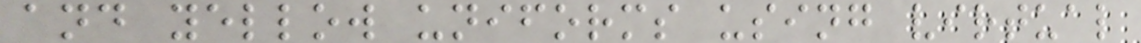and yellow uniforms using virtual
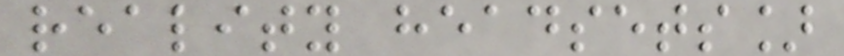reality headsets]
